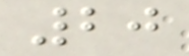20
